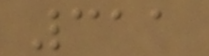311
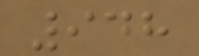948
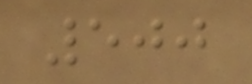500
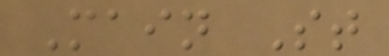Main St
